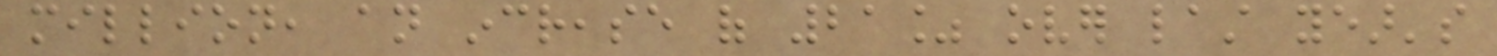million, an increase of 21% over last year's
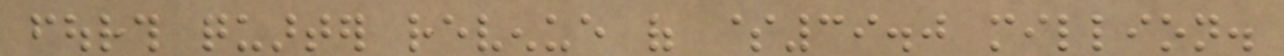fourth quarter revenue of $39.0 million.
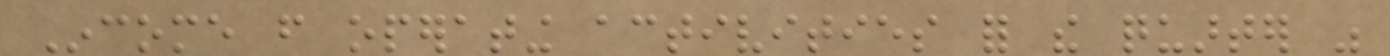Income from operating activities for the quarter was
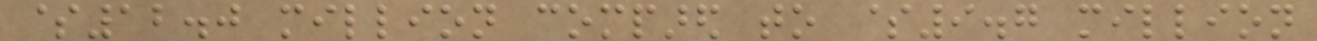$12.0 million compared to $9.7 million
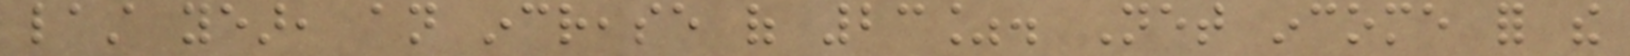last year, an increase of 23%. Net income for the
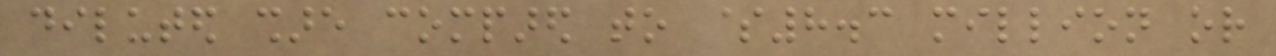diluted share compared to $8.3 million or
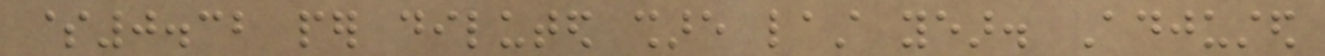$0.32 per diluted share last year. Adjusted
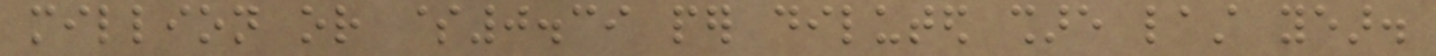million or $0.39 per diluted share last year.
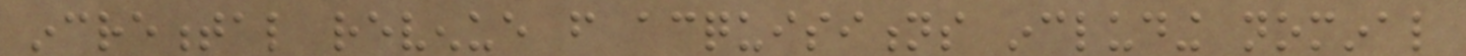incremental revenue from acquisitions including nominal
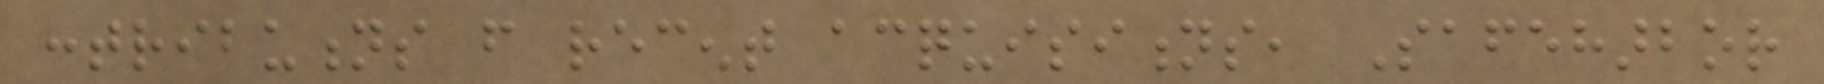contributions from recent acquisitions, Safeharbor
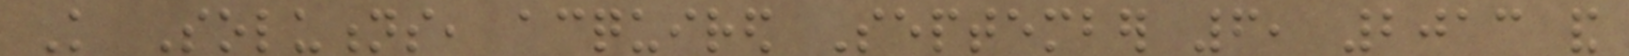Knowledge Solutions, acquired September 6, 2013 and
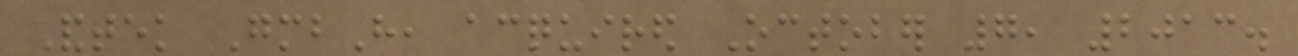Andtek GmbH, acquired October 7, 2013.
